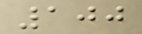100
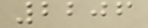2206
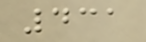431
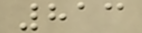813
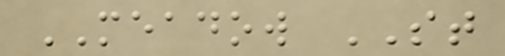MEADOW ST
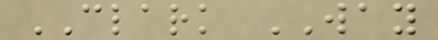CLARK WAY
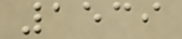1539
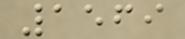1569
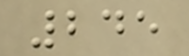245
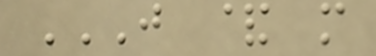J & M
